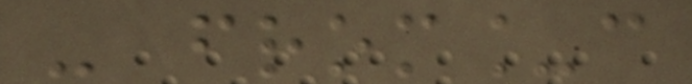- from_c
